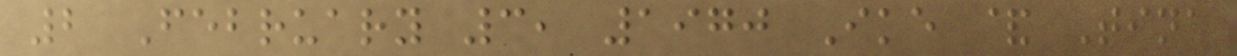2 February 3, 1970 Ike & Tina
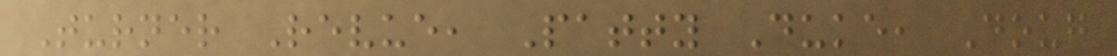Turner Revue, Patty Duke, Doug
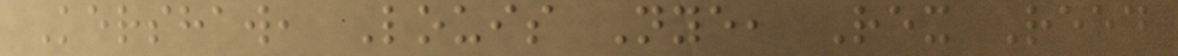Kershaw, Louis Nye, Rex Reed
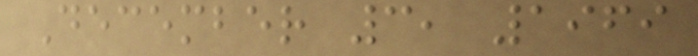December 3, 1969
